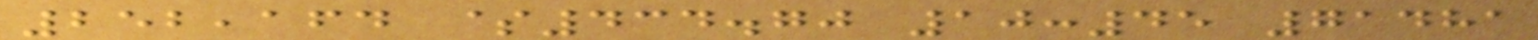252,164 $434.70 10:45 71481
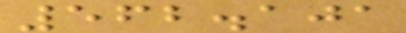562.101
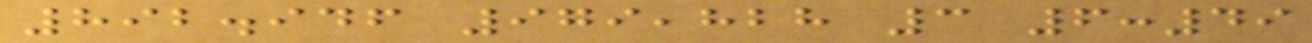892.946 979,828 3 6:49
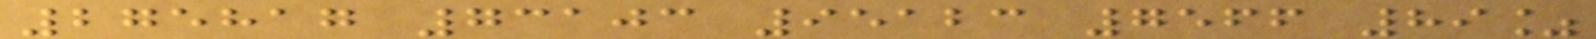275817 73103 95123 7566 89%
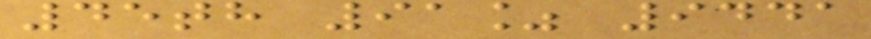45th 91% 9441
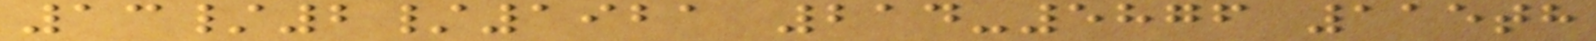13/2/1921 214-5876 115th
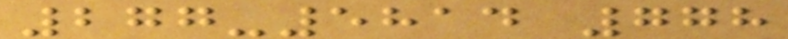277-5814 778
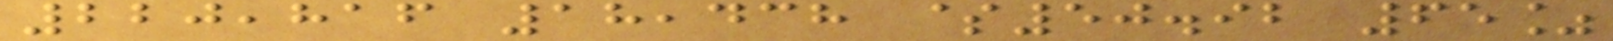220,816 18,438 $50.92 65%
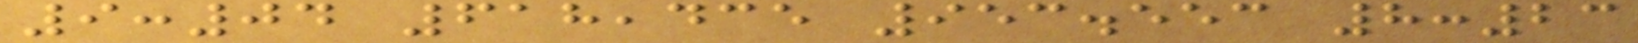9:04 618,435 953.553 8:23
